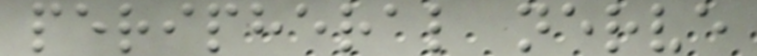peripheral nerve
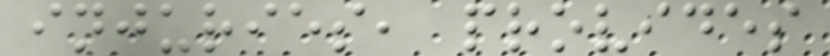injuries, provides
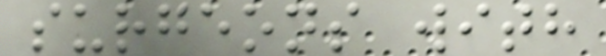surgeons with
